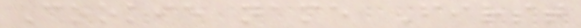Cookie name First
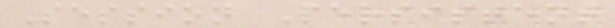Session Persistent
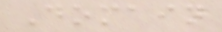Domain
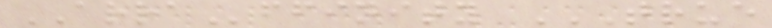ARRAffinity TRUE
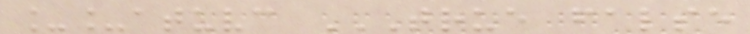__atuvc TRUE FALSE
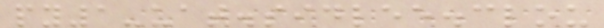py1-uat.sidlee.clou
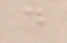d
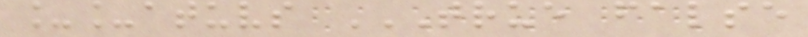__atuvs TRUE FALSE
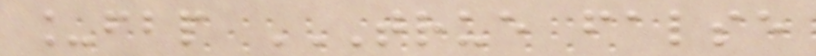_fbp TRUE FALSE
